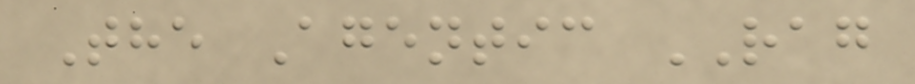The Agentic RAG
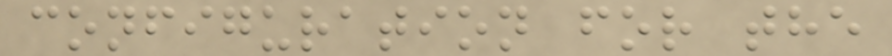configuration for the
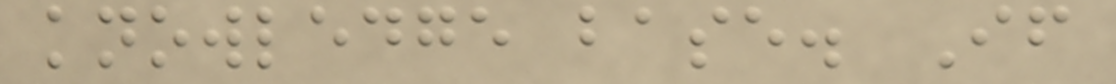knowledge base. If
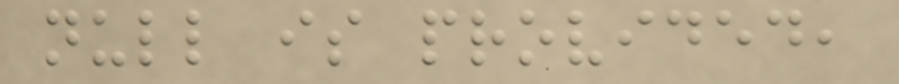null is provided,
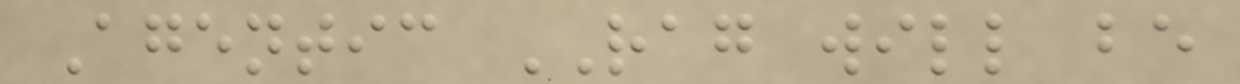Agentic RAG will be
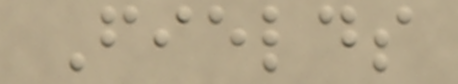Fields
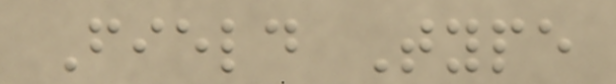Field Type
